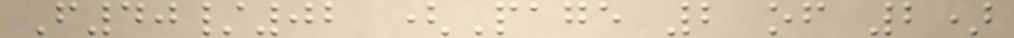F40/02 (Page 2 of 2)
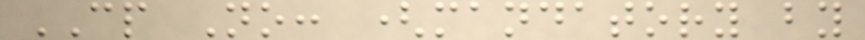CP No: (mandatory by
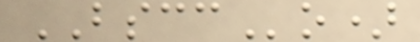BSCCo)
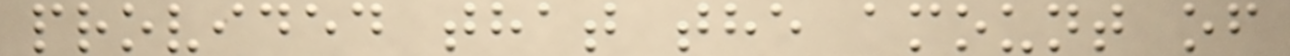provided that the amount of
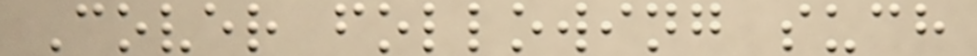Cover following such
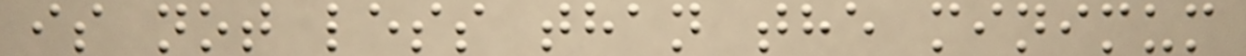is not less than the minimum
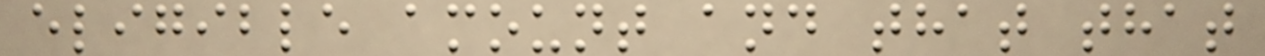eligible amount and that that
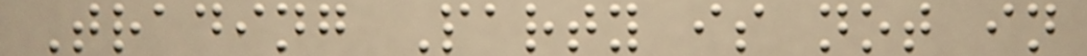Trading Party is not in
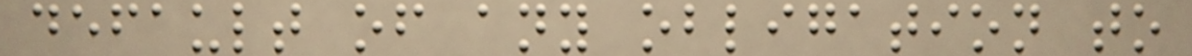default of any obligation to
